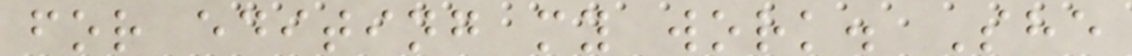for editing my work. She
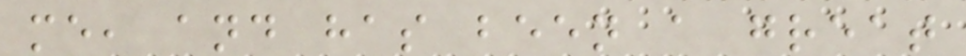me, and has been a great
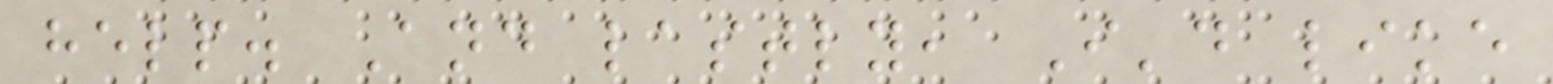help. And lastly, I'd like
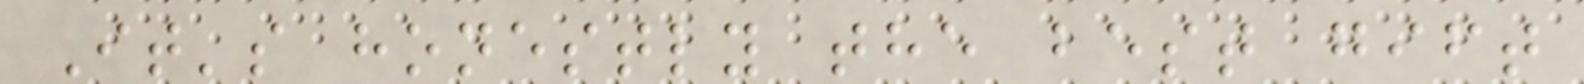It's honestly the best gift
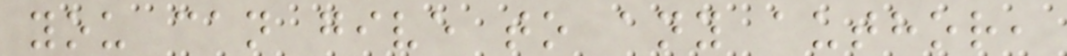you can give to any author,
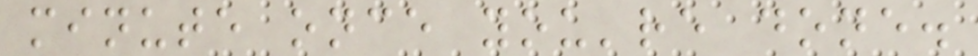minute once you're done.
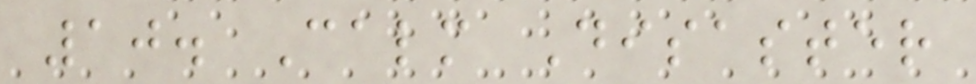10. Calm Disaster
